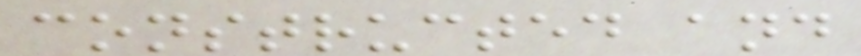constructed and
